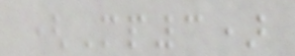(Mp3)
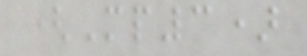(Mp3)
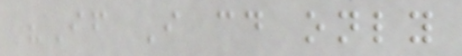"If I could only
